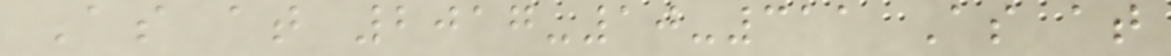As at 2017-10-311 As at
